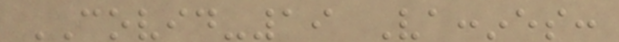COVID-19 Vaccines:
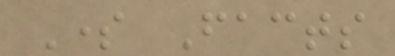Some Facts
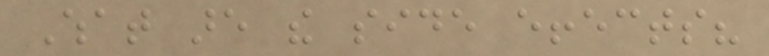What are the side effects?
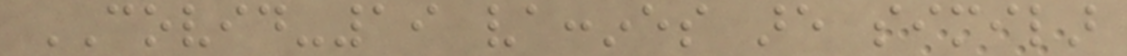COVID-19 vaccines are similar
